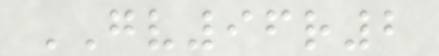GV96r2
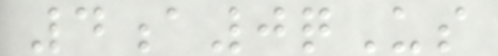4a0qUs
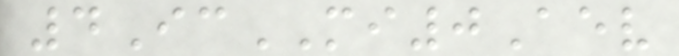4IcMI0Aev
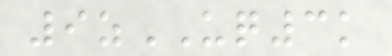9zUQ3k
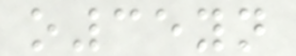o35yn
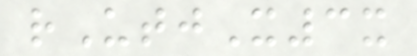rUtjX3x
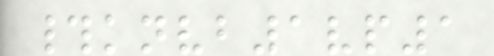#knvb1vp1
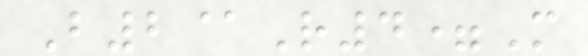B2@R4=M
